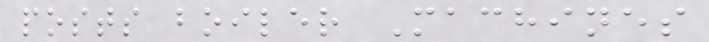posts boiler Machines
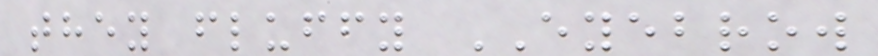they fluffy EYEBROW
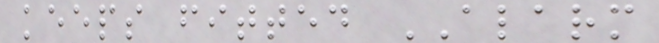keeps fitted ALARM
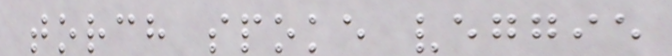torch spoke veggie
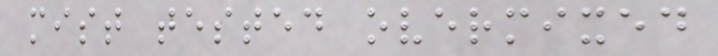mist tested overmixed
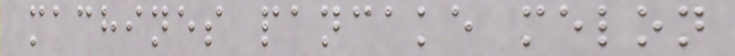machines pancake melon
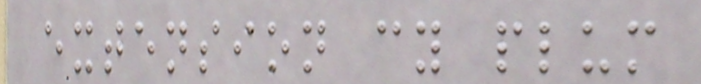extension cy plum
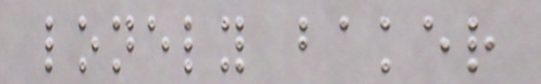lonely baker
